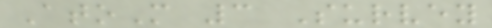AtoM 3 Survey
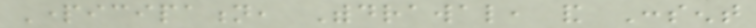Participation, Withdrawal, and Consent
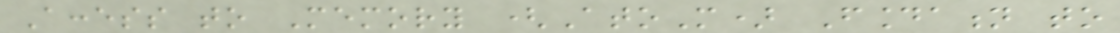Access to Memory (AtoM) Foundation to
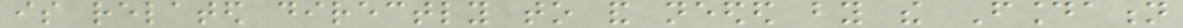is related directly to and needed by the Foundation
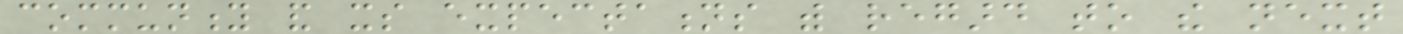community and its expectations with regard to the next
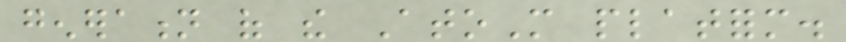generation of the AtoM platform.
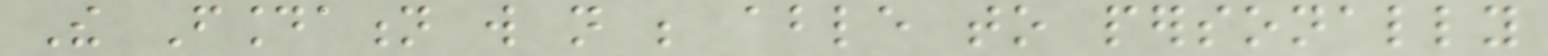The Foundation will not be able to personally
